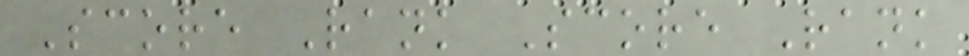Score Rank Score Rank
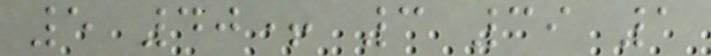5 40+ 3 39 1
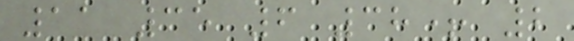11 35 6 38+ 2
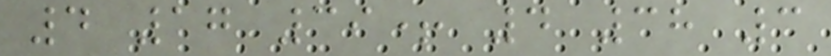4 17 39+ 4 38 3
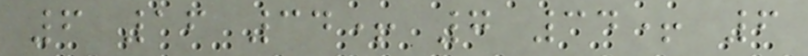6 16 34+ 7 34+ 6
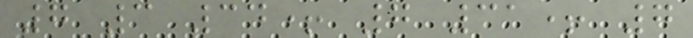7 3 34+ 7 31+ 7
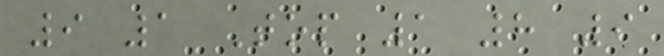9 1 Top 1 8 9
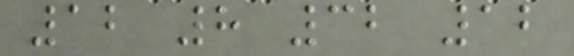12 8 32 12
